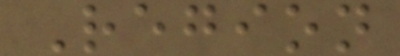Region
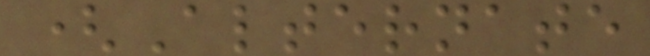(Alternate
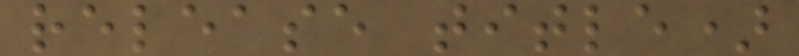release title)
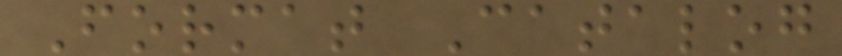Format Catalog
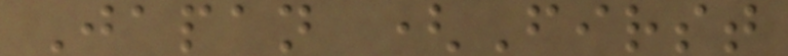Japan (First
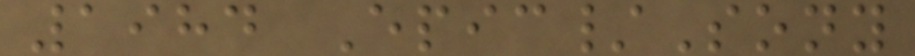1984 Epic/Sony
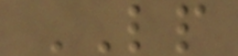LP
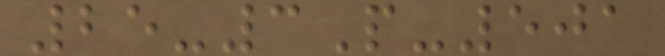25-3P-501
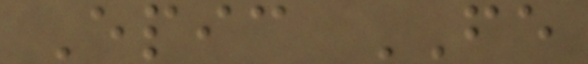Epic FE
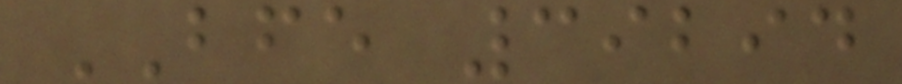BFE 39294
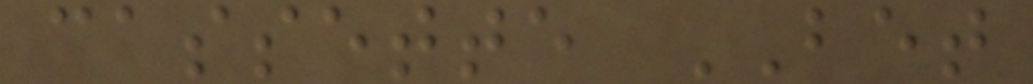cassette BET
